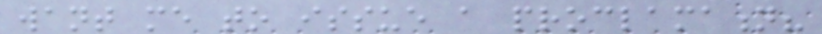want me to issue a proclamation?
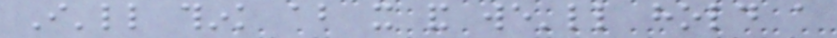I'll think about it and we'll hold a
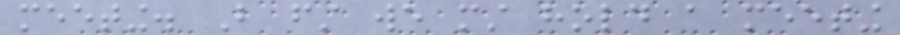meeting. But first we must hold a meeting
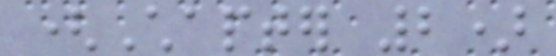(Chapter 2)
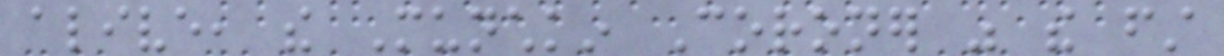alive, the Munchkin Coroner was the first
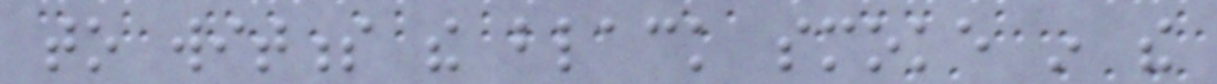to witness the black smoke in the
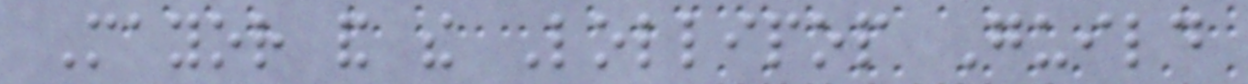Mayor and the Lollipop Guild
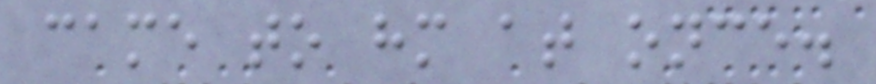came to him at once.
